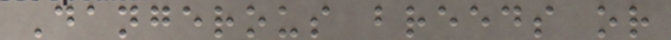Dangerous breeds or
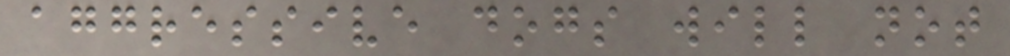aggressive dogs will not
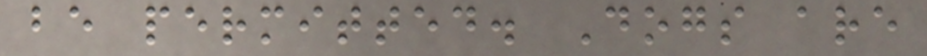be permitted. Dogs are
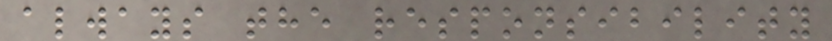always the responsibility
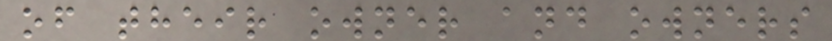of their owner and owners
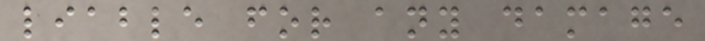liable for any damage
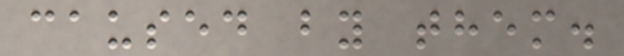caused by them.
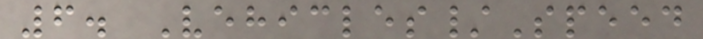6. Vehicles/Speed
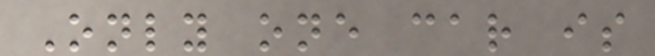Only one car is
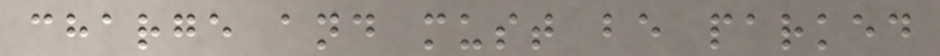charge and must be parked
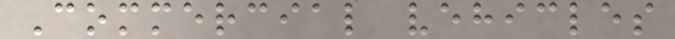Commercial vehicles
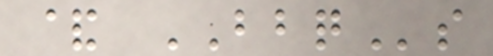& BBQs
